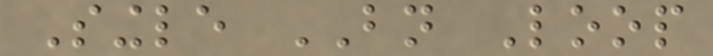Single BN Loop
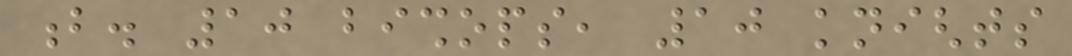b. 10 bishops, 10 knights
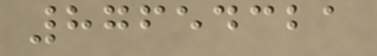87654321
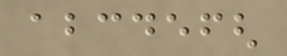abcdefgh
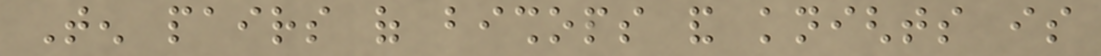Ten pairs of bishops and knights is
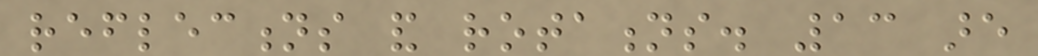reflections and rotations. 13 are
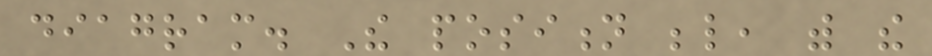diagram. The position below, with the
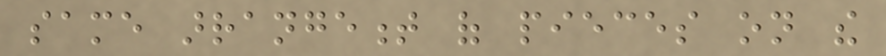same arrangement of pieces on the
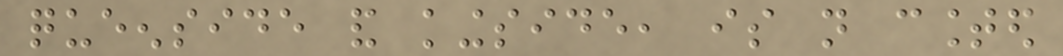queenside and kingside, is not counted
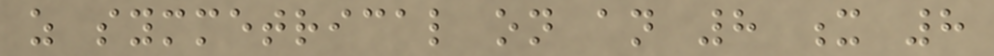as symmetrical on an 8 x 8
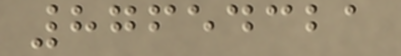87654321
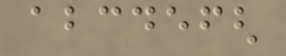abcdefgh
